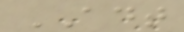ADT
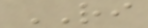RI
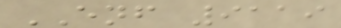ENF 9119
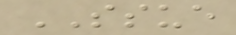SSUE
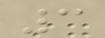3
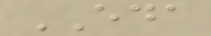EDA
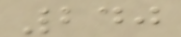240
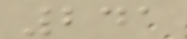241
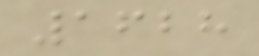1628
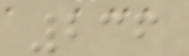236
